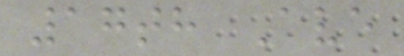17th Ave
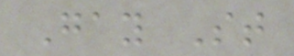Gay St
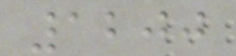1200
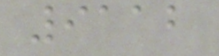9112
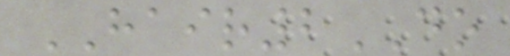HAIR2DO
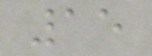15
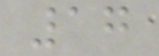17
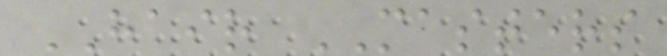HAIR MASTERS
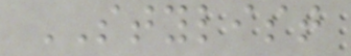STYLIST
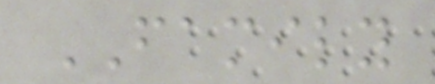FAMILY
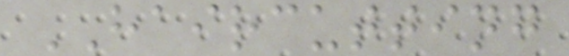HAIRCUTTING
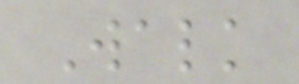Walk
